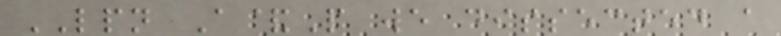LPN A&P we dissected a
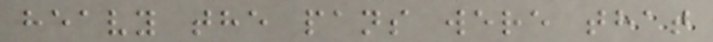heavy the pans were that
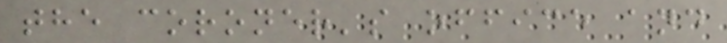the coroner's office and
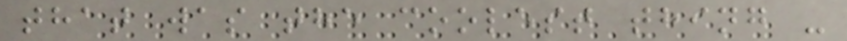that was the coolest thing -
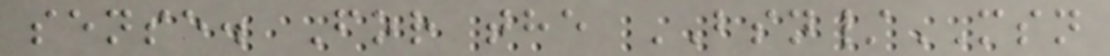sense. For the BSN/MSN
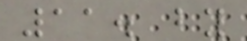11. by
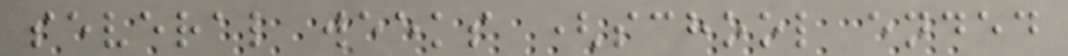several weeks (school ended
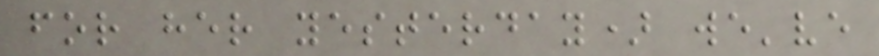for her yesterday) we've
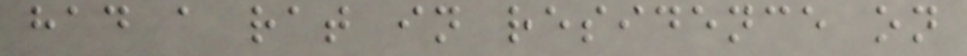had a rat in residence on
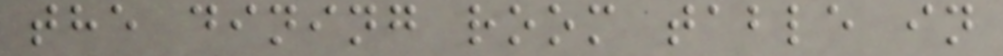the dining room table in
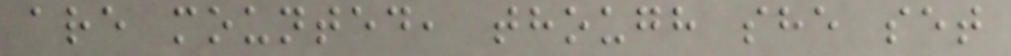are mounted, though she set
